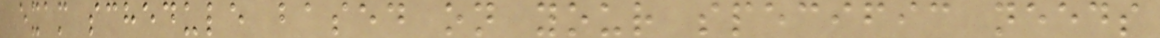exam schedule based on your specific needs
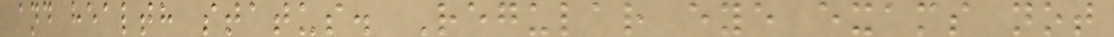and health status. Regular eye exams not
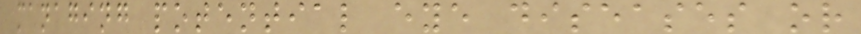managing potential eye diseases or
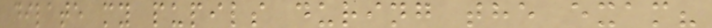dilate my pupils during the exam?
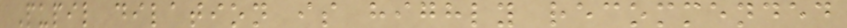Pupil dilation is highly recommended
